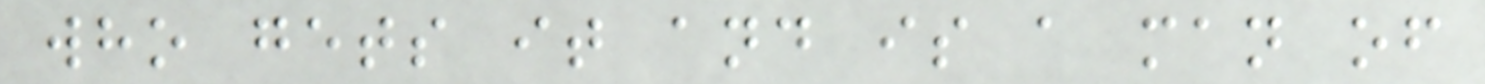who gets it and is a man of
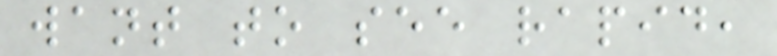want to see rapid,
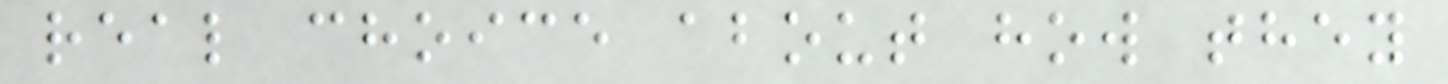real choice about how they
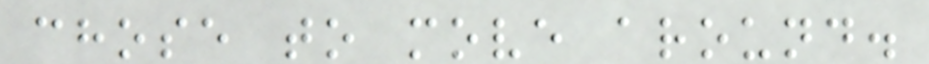chose to move around.
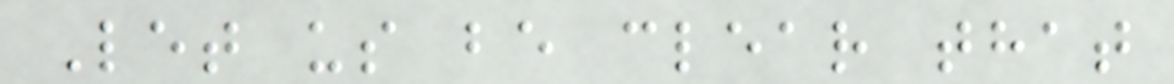Let us be clear that
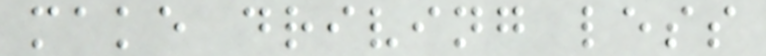make driving less
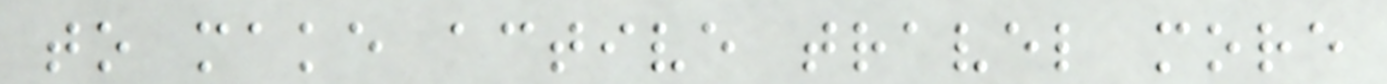to make active travel more
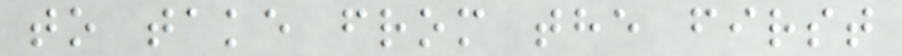to take from the first
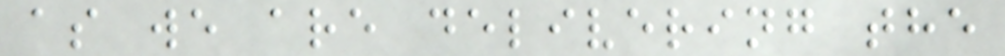as we are delivering the
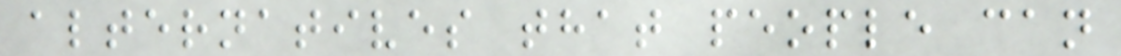alternatives that people can
